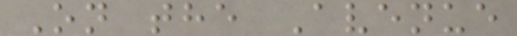On the Avenue
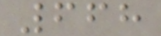668
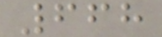668
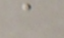a
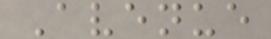Avenue
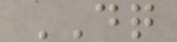DQ
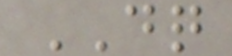DQ
